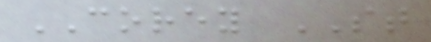COREY ST
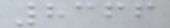8366
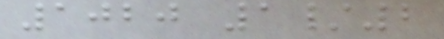1020 1/2
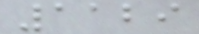1129
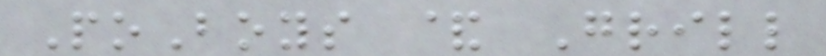PoBoys & Grill
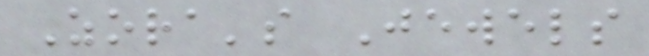Zora's Jewels
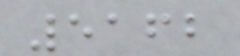5162
